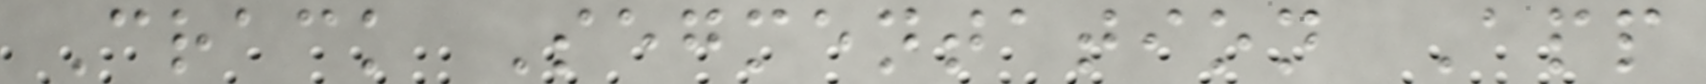Crack Segmentation App
